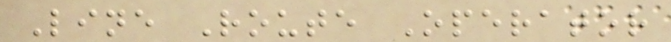Line Route Operator
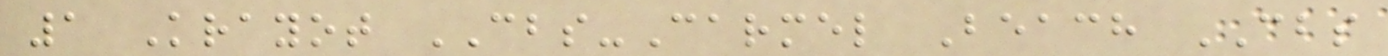1 Krayot CBS-Carmel Beach CBS
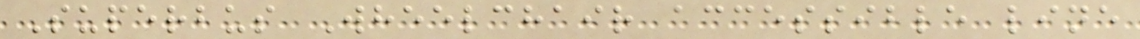Superbus Wheelchair accessible line
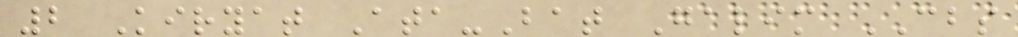2 Kiryat Ata-Bat Galim CBS
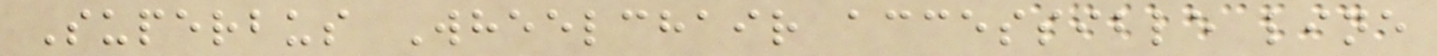Superbus Wheelchair accessible line
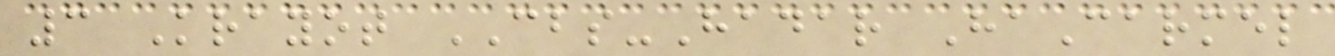3 Krayot CBS-Hadar HaCarmel
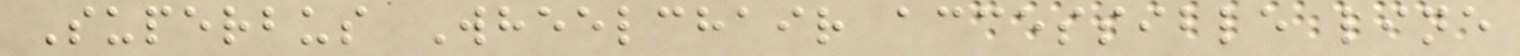Superbus Wheelchair accessible line
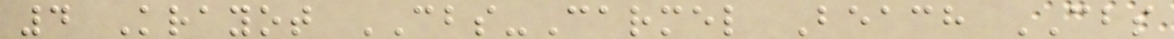4 Krayot CBS-Carmel Beach CBS
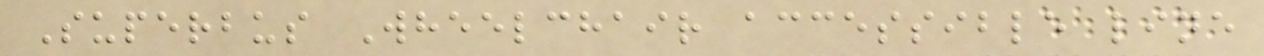Superbus Wheelchair accessible line
